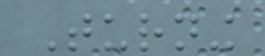Turning
